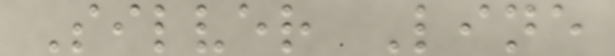Silver Line
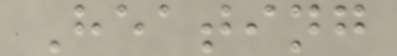Heating
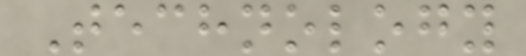Technology
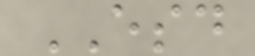ESD
